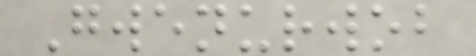Gwenurwob
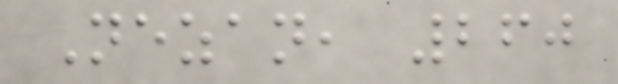Nezan, 260
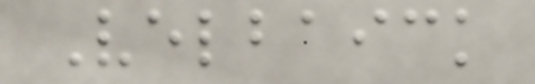Velbaick
